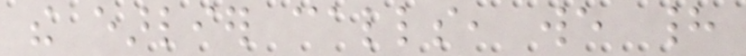the earlier calls, we had
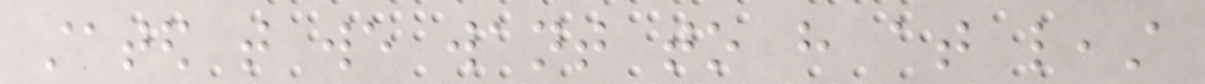stated that we want to have at least
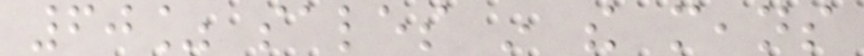60% sales in the means
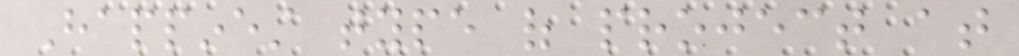Happinest type of project at
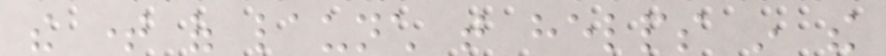the time of launch that helps in the
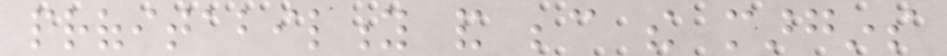profitability and because the margins
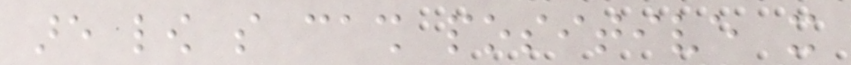are low so cash positive it
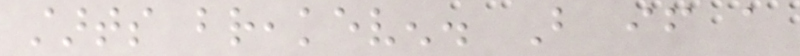starts breakeven. But if a
